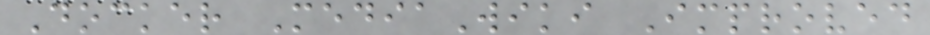Docker MediaWiki Improved
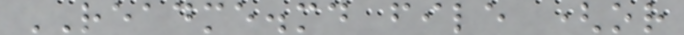README.md file (or
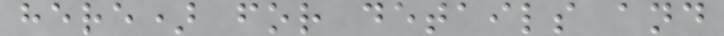here) for details and
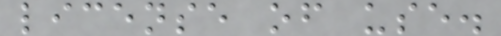license of use.
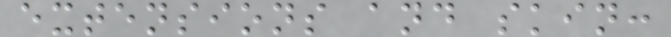extensions and skin:
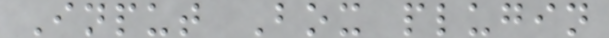Input Box plugin
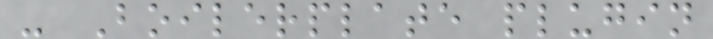- Boilerplate plugin
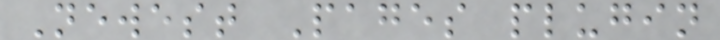Newest Pages plugin
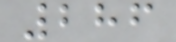286
